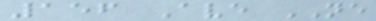156 Ave NE
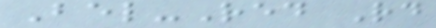Bel-Red Rd
